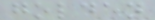golden
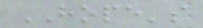HOPE's
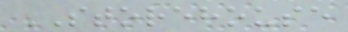STOREHOUSE
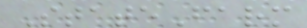StateFarm
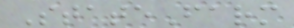StateFarm
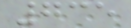735
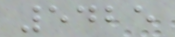5425
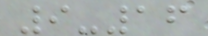9-16
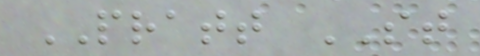PRATT ST
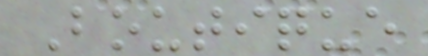Boutique
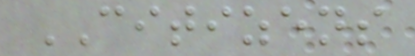CITIZENS
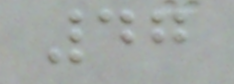47
